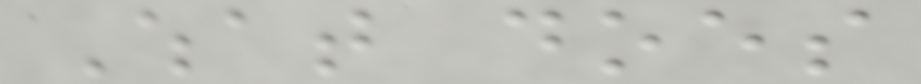What does
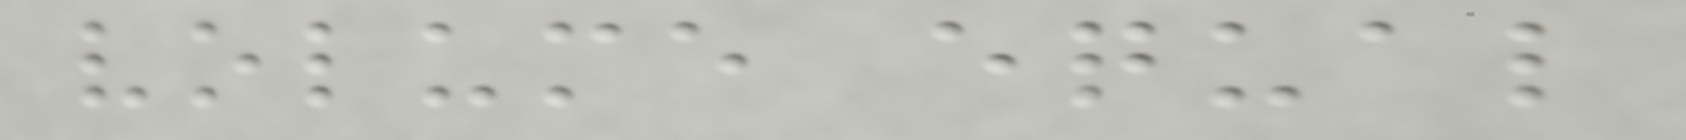volume equal
